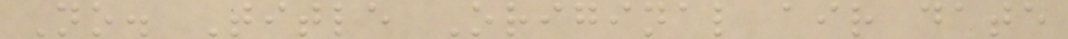No. Title Original air date
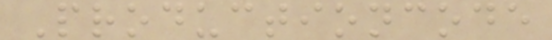Productioncode
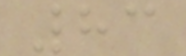83
